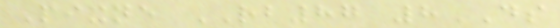Pixne RB87 8DS
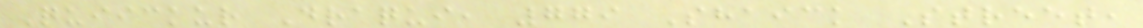Quiickur Draqui, 779 Shaick Street,
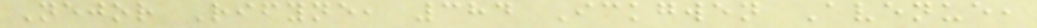Nejor Rifyne, 384 Ickgwen Avenue,
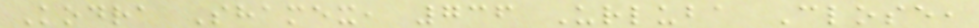Kodra Shamex, 736 Urluba Close,
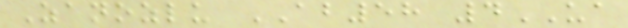Zanozlu AB58 4UA
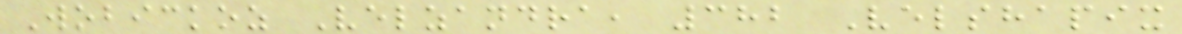Wobickoz Velzandra, 382 Velshapix
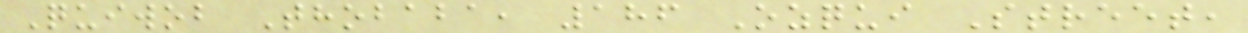Quiwob Thobaba, 186 Ozqui Street,
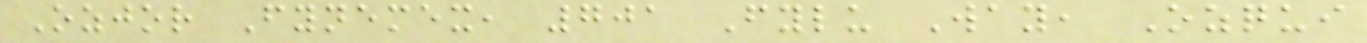Ozjor Fynemex, 701 Fylu Way, Ozqui
